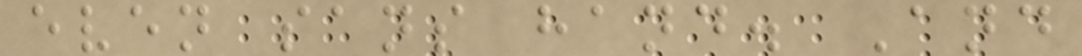even sans hand. And
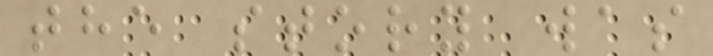the story was
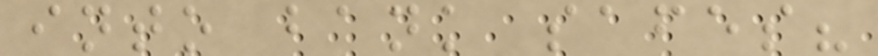into bank safes?
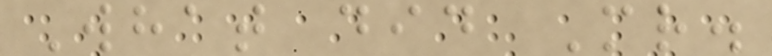What did Mr.
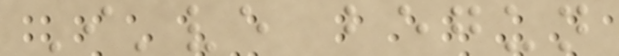I've begun
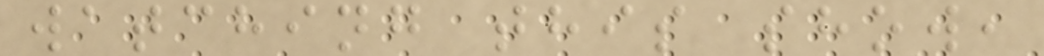watching this show,
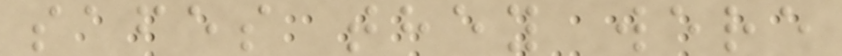safes they were
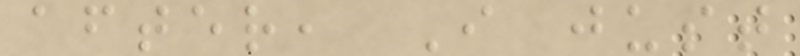after, I just
